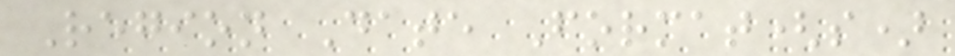Region Date Format(s)
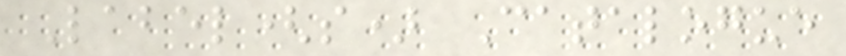Label(s) Catalogue
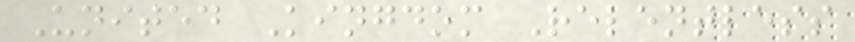United Kingdom Relentless
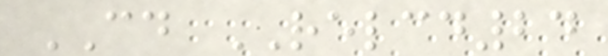CD RELCD24
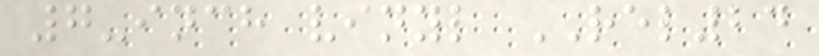7-inch vinyl REL24
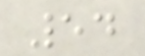54
